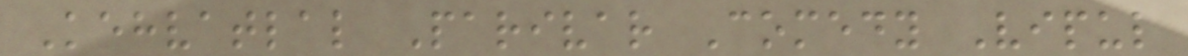Kehvatlal Parivar Comedy Vipul
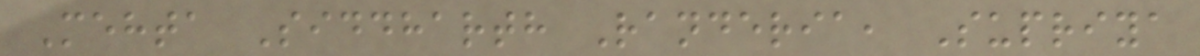Mehta Siddharth Randeria, Supriya
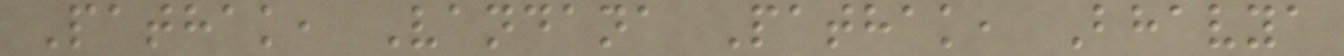Pathak, Vandana Pathak, Bhavya
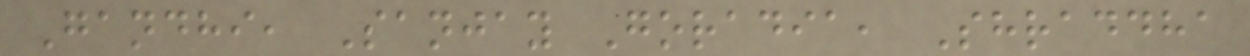Gandhi, Sanjay Goradia, Shraddha
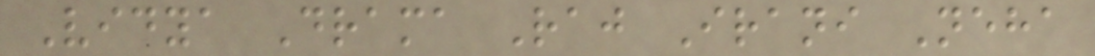Vidya Drama Raj Irani Neha
